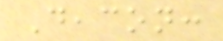Deacon:
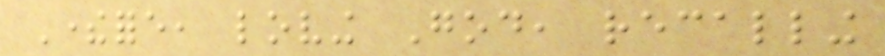Therefore, loving God, recalling
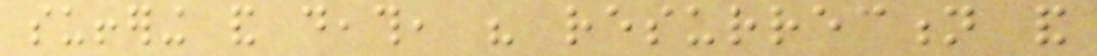suffering and death, his resurrection and
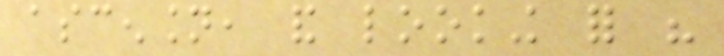ascension, and looking for his
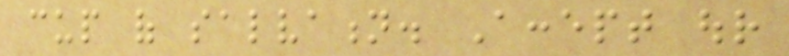cup of salvation. Accept our
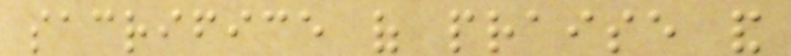sacrifice of praise and
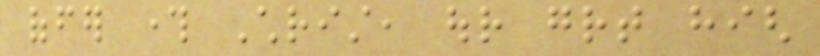offer through Christ, our great high
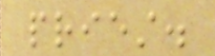priest.
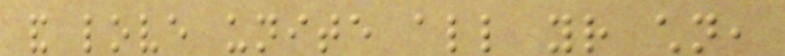and love unite all your children,
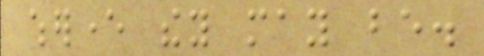wherever they may be.
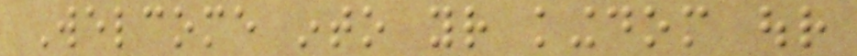Welcome into your kingdom our
